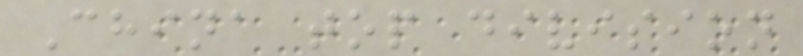China top division
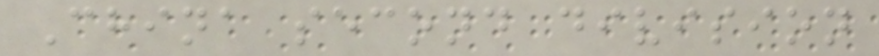China second division
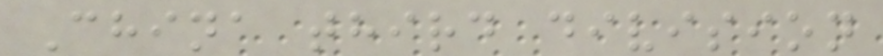China third division
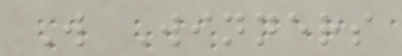W Winners
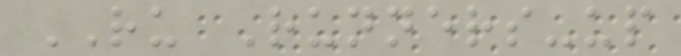RU Runners-up
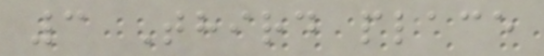3 Third place
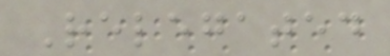Relegated
